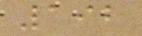192
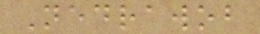Nedrawob
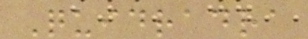Quidradra
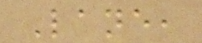Lane,
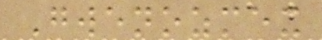Gwenozmex
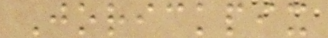Jorickpix
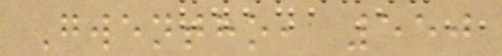Gwentho, 550
